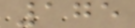175
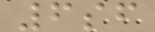6sf
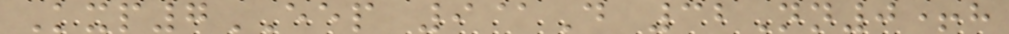Kxp7EEP 9@D 32Nn0+h
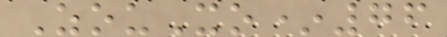ZouXo*76
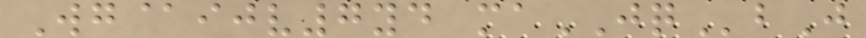Wg@ijv7yd maJQbJ
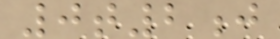0t2j
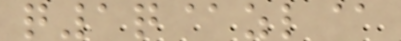q1q@zl@
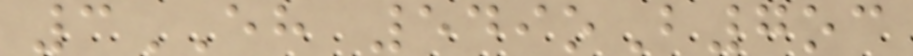3EH 549oB7oc
